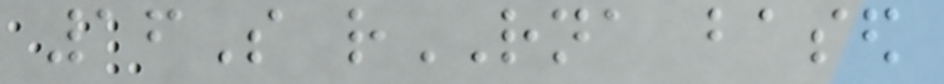16S rRNA based
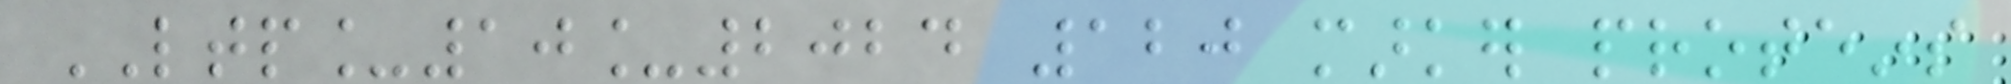LTP_10_2024 120 marker proteins
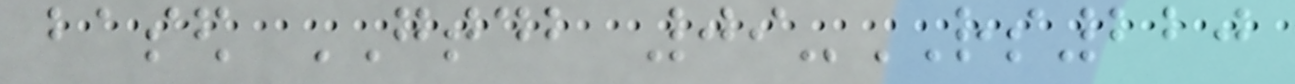based GTDB 09-RS220
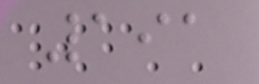191
